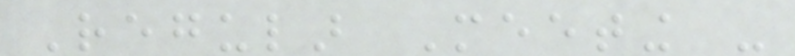Regular Meeting -
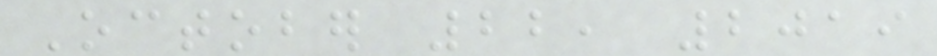October 22, 2019
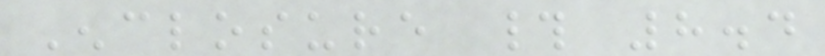Enclosure # 8.4
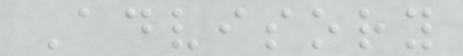Advisory
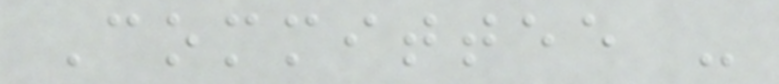Committee -
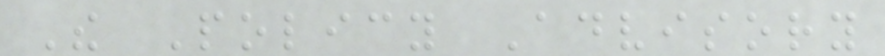The Policy Advisory
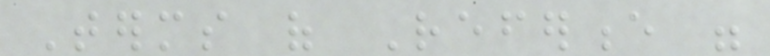Terms of Reference were
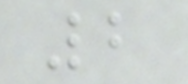2
